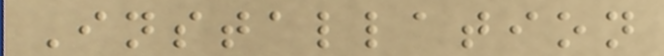Installation
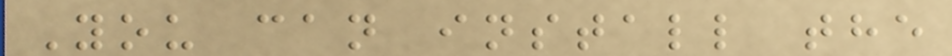You can install the
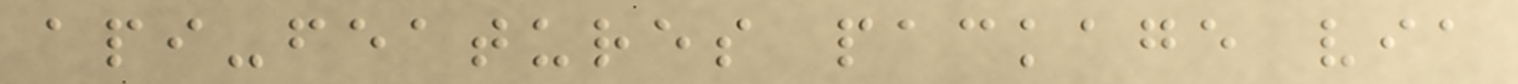api-features package via
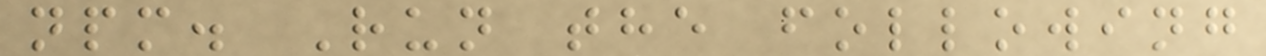npm. Run the following
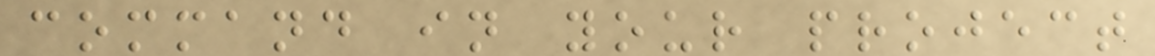command in your project
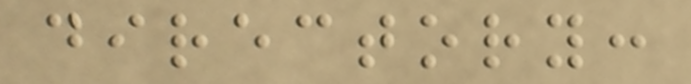directory:
